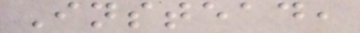Instead,
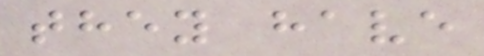they have
